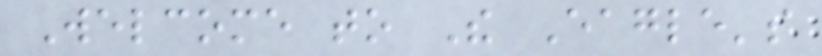Welcome to The Eagle's
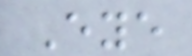Eye
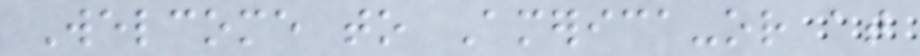Welcome to America-or at
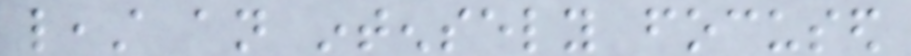least an intensely focused
